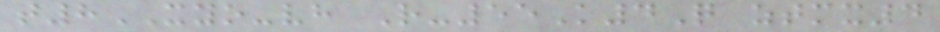t8XYO-vh R-55K4Q ztmx4
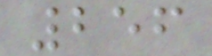256
